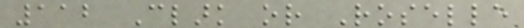112 Clark or Roselle
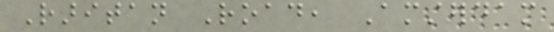Raritan Road, Amsterdam
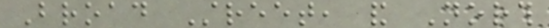Broad Street, and North
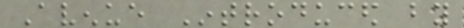Avenue Introduced by
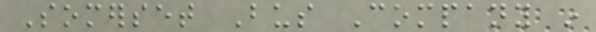Somerset Bus Company in
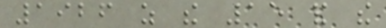1926 as the 15 and the
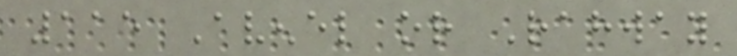115 Avenel or Rahway
